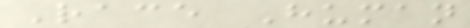Race Human
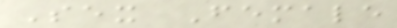Sex Female
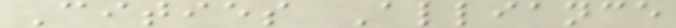Cities Alliance
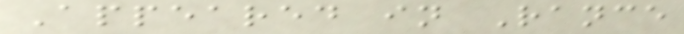Appeared in Rance
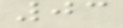03
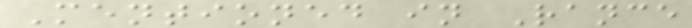Mentioned in Rance
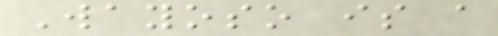Wayoso is a
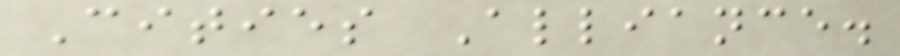Cities Alliance.
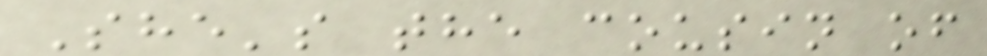She's the cousin of
